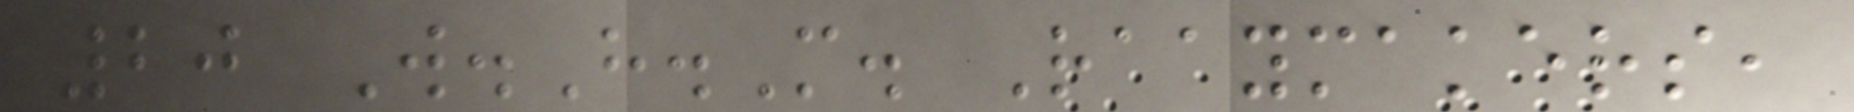20 W.H.M. Raaymakers,
